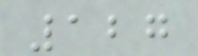127
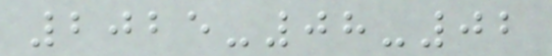2025-08-02
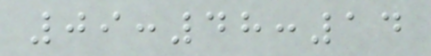09:48:14
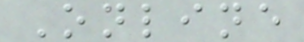Online
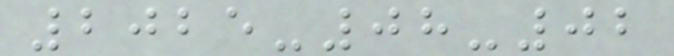2025-08-02
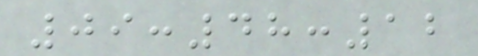09:48:12
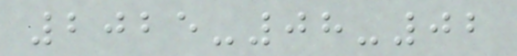2025-08-02
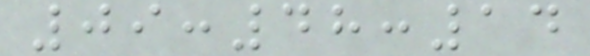09:48:14
